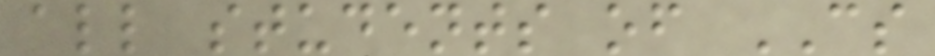all students of CS
